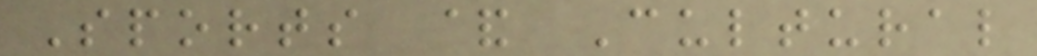Sports & Cultural
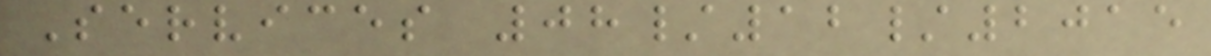Services 08/12/2015
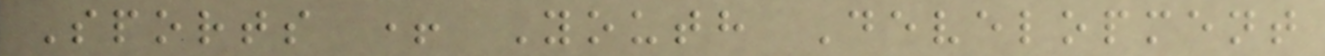Sports + Youth Development
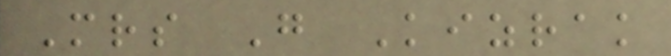Mrs G Kizrak
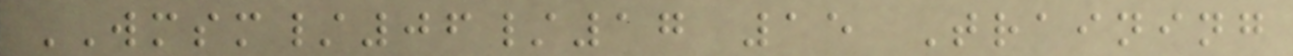WMSM/06/17 15 Training
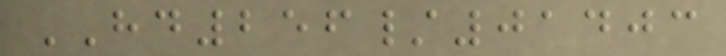HD256/01403
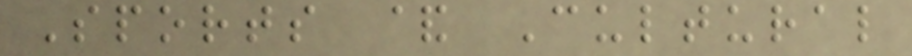Sports & Cultural
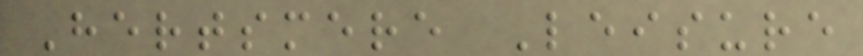Hertsmere Leisure
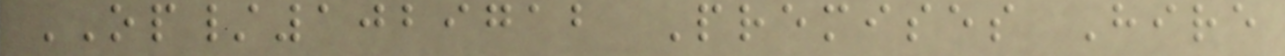OP/1029712 Premises Hire
